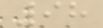98
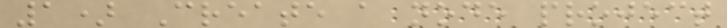1) Create a node project
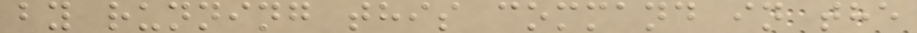by running this command in the
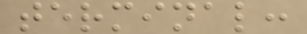terminal:
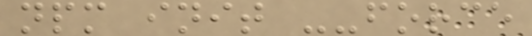npm init --force
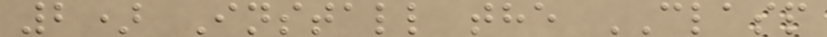2) Install the CLASP
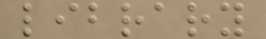library
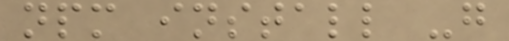npm install -g
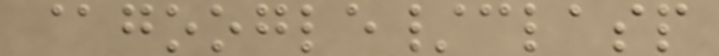@google/clasp
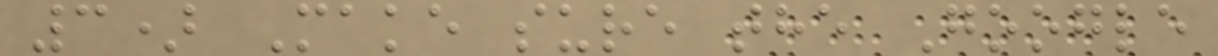3) Make sure the Google
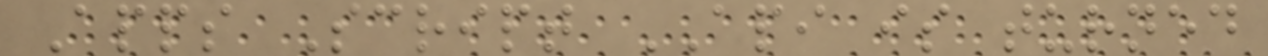Apps Script API is turned
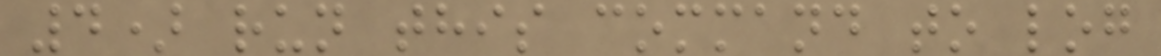4) run this command to log
